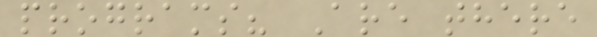programs? Are there
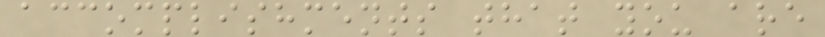accomplishments that you are
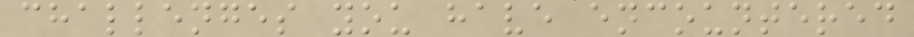challenges you have encountered
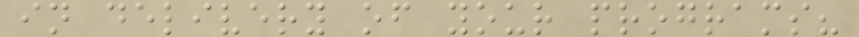in delivery of your programs?
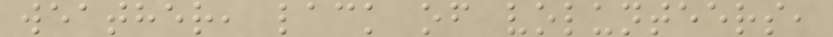weather, lack of volunteers,
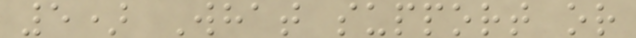5) What support or
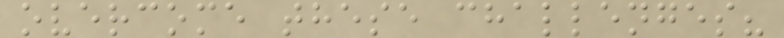overcome these challenges?
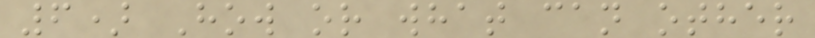6) How or what can other
